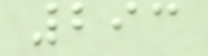293
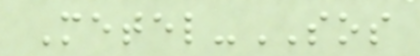Metel-SOS
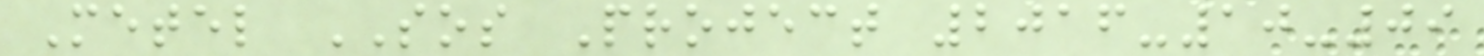Metel SOS Project 2016-10-09
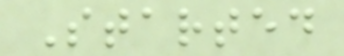Started
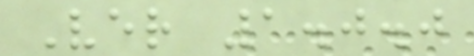Ver 1.0.0
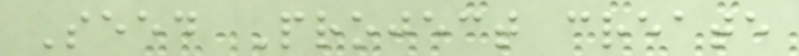Seed Project create
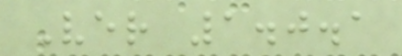Ver 1.0.1
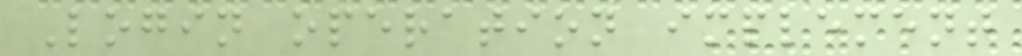Login operation implement
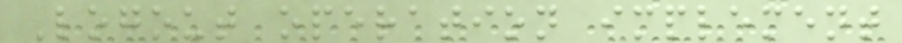Logout operation implement
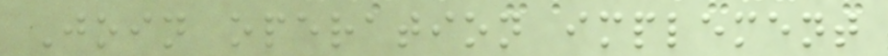Join operation implement
